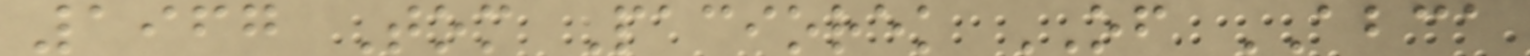1967 Tom Paciorek OF ABCA
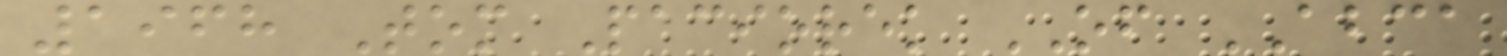1968 Tom Paciorek OF ABCA
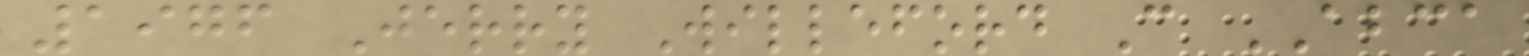1976 Jerry Willeford C ABCA
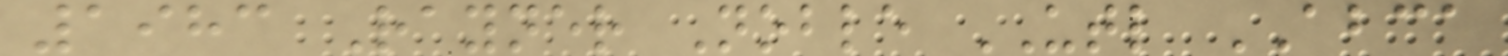1983 Rayner Noble UTL ABCA
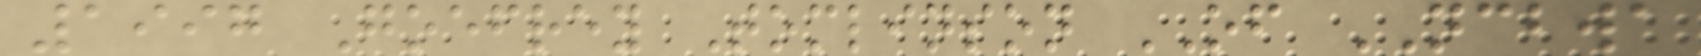1997 Goefrey Tomlinson OF NCBWA
